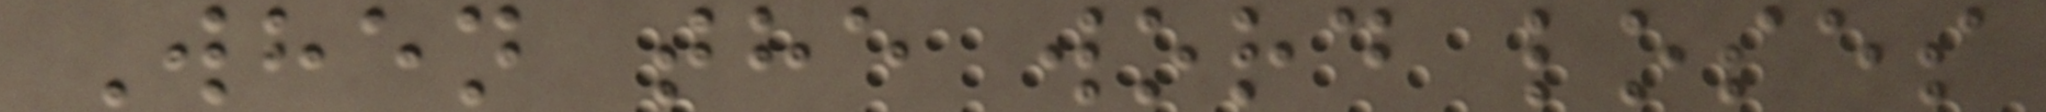When the word loses
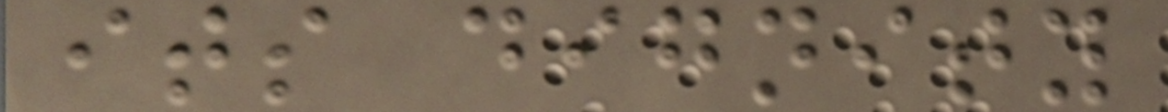its dignity
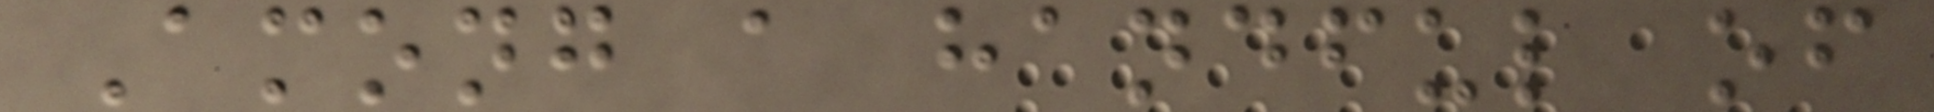Among a handful of
